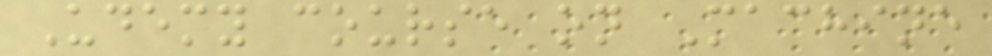Udemy course on Machine
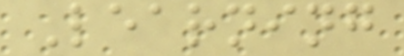Learning
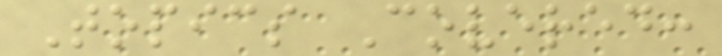Topics Covered:
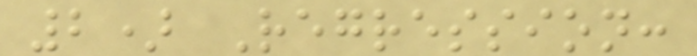2) Regression:
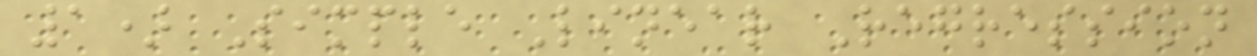1) Simple Linear Regression
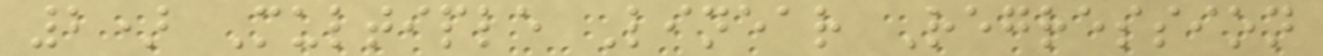2) Multiple Linear Regression
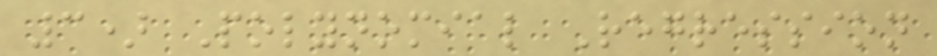3) Polynomial Regression
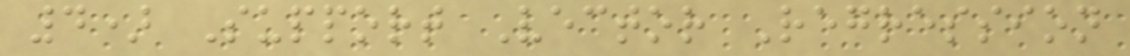4) Support Vector Regression
